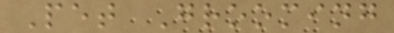Pet Grooming
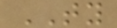TY
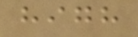high
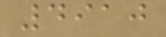4910
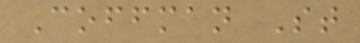Coffman St
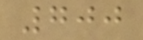700
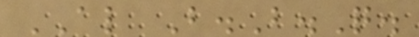AL B.B.Q.
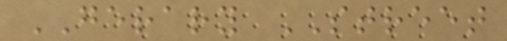GERARY STREET
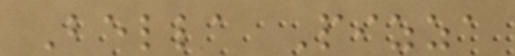Bella Pizza
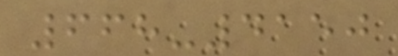668-4150
